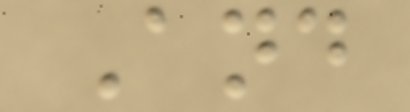And
